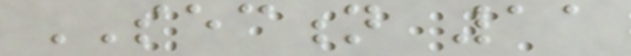SECTION 11
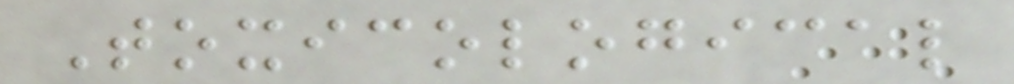Toxicological
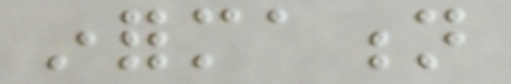information
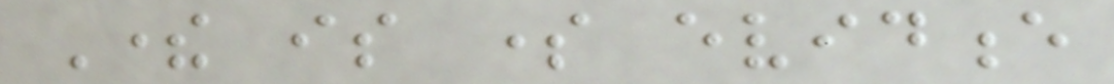There is some evidence
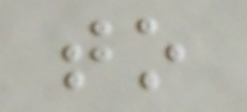to
